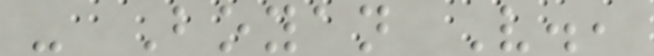- Boyan V.,
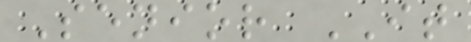Senior IT
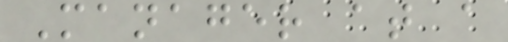Manager at a
